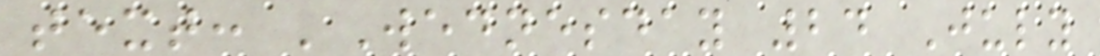text: 'Wednesday 24 July
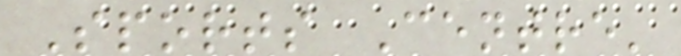Sports Centre'
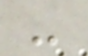-
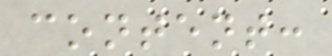content:
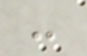-
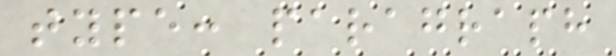type: paragraph
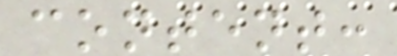content:
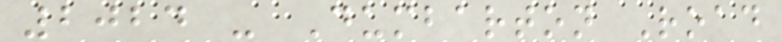2024 - Dumbarton Road
